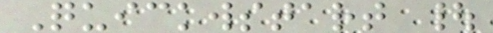Quickwstart |
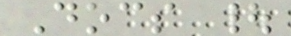Docs |
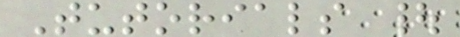Tutorials |
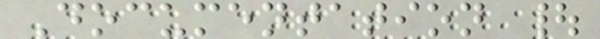Documentation |
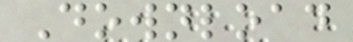Download
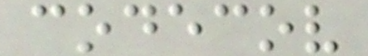codecov
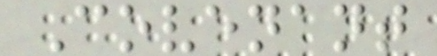Covenant
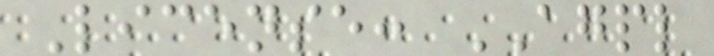License: AGPL
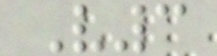V3
